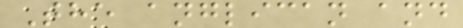The anglican and
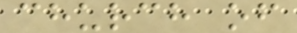church of
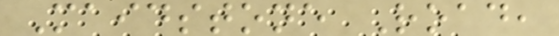Maidstone Road,
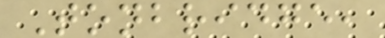Tonbridge,
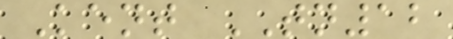Kent TN12
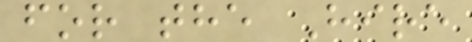for the Hire
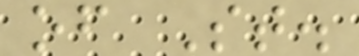of St.
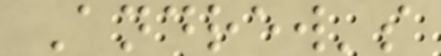Andrew's
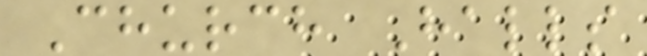Church Halls
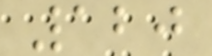120
